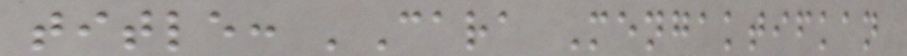title: 'Cara Mengaktifkan
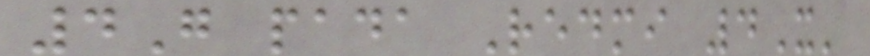4G pada Redmi 4X'
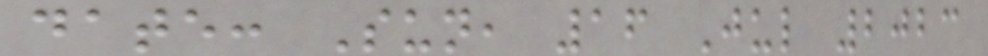date: Sun, 16 Jul 2023
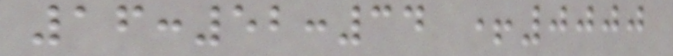16:52:34 +0000
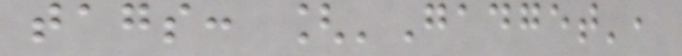tags: ['Gadget',
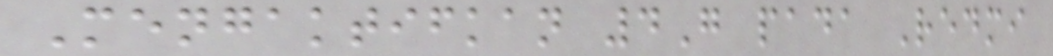Mengaktifkan 4G pada Redmi
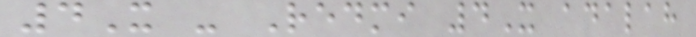4X - Redmi 4X adalah
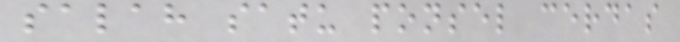salah satu ponsel cerdas
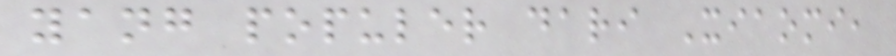yang populer dari Xiaomi,
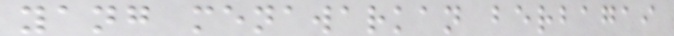yang menawarkan berbagai
